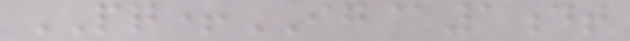PQ+IG@1dt
